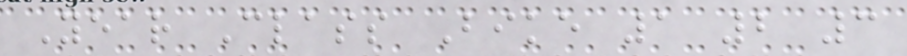Year Class Bike 1 2 3
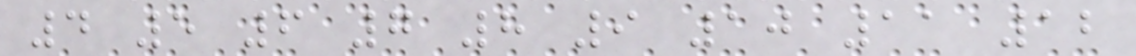4 5 6 7 8 9 10 11 12
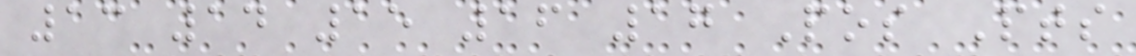13 14 15 16 17 Pos Pts
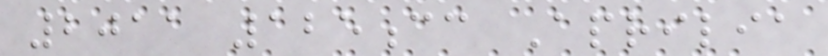2011 125cc Aprilia
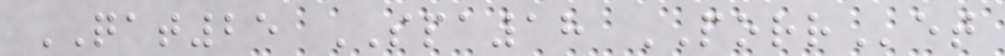QAT25 SPA18 PORRet
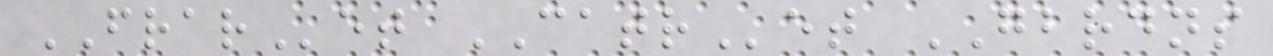FRARet CATRet GBRDNS
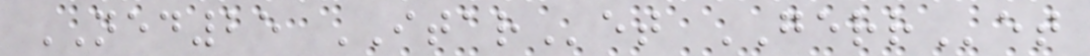NED25 ITARet GERRet
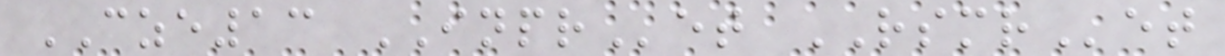CZE13 INPRet RSMRet
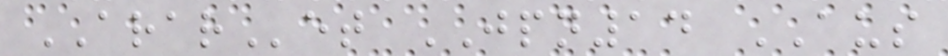ARARet JPN14 AUS
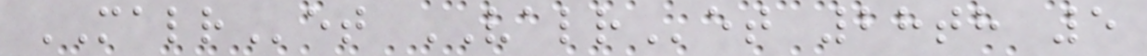MALRet VALRet 28th 5
